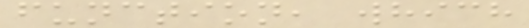function, which
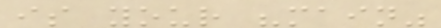is your "main"
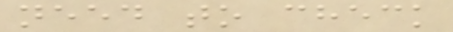need to check
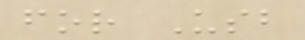for Usb
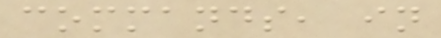commands, in
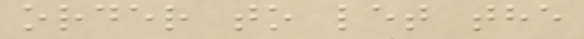order to let the
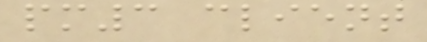pm3 client
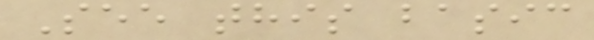See this basic
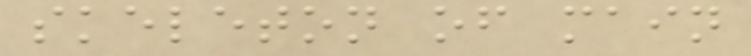skeleton of main
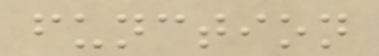function
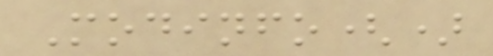Modinfo()
